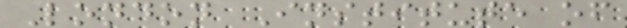London Institute of
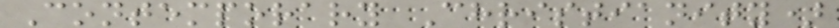Contemporary Christianity)
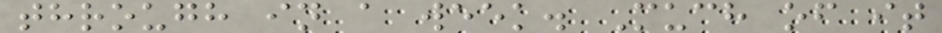through in a week. Much of it
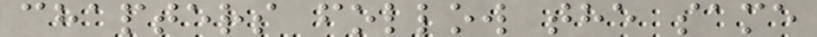chapters follow the same
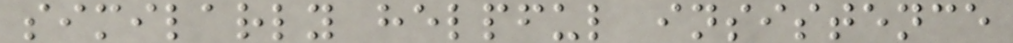similarly helpful insistence
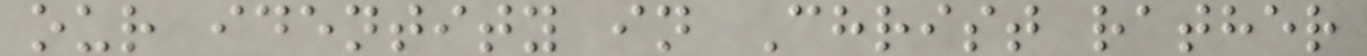our identity in Christ rather
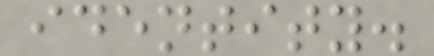identity.
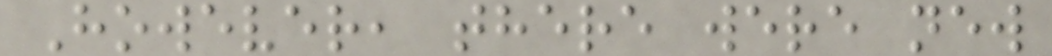However, there were new
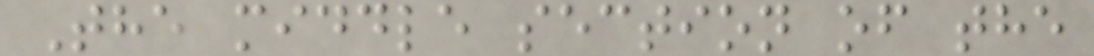The middle section of the
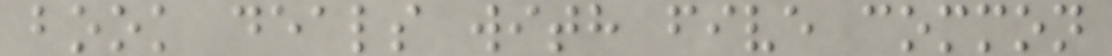book deals with five common
